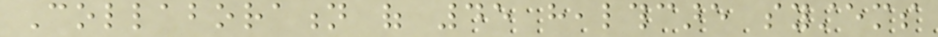Collaboration of 45 healthcare systems
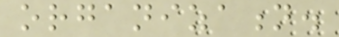organization.
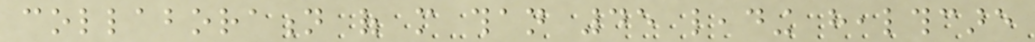collaboration of more than 45 leading healthcare
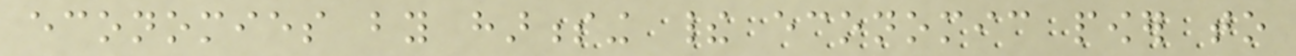economies by harnessing their economic power to
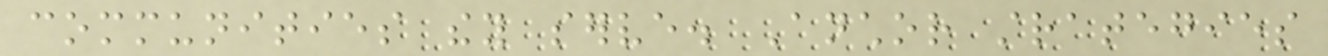communities they serve. Anchor strategies
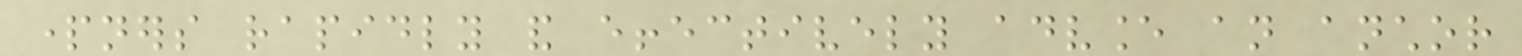partners rapidly and effectively advance an anchor
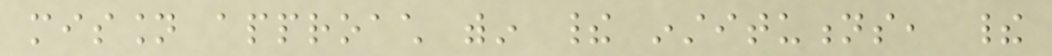mission approach within their institutions, their
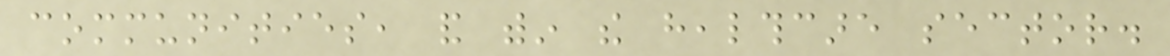communities, and within the healthcare sector.
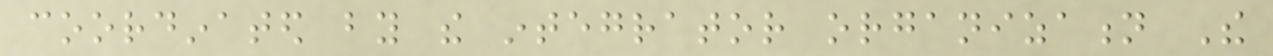coordinated by the integrator organization The
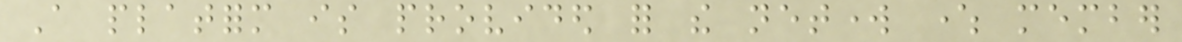A platform is provided for the network where member
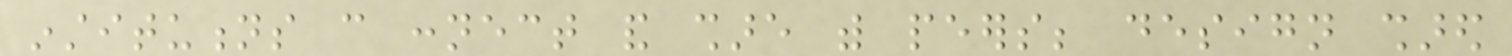institutions can connect and share with peers; design shared
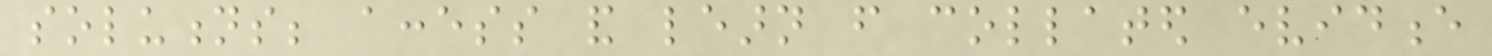solutions; access and learn from collated evidence
